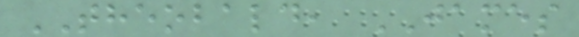THEOBALD, JAMES
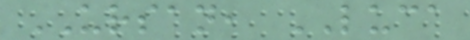URSAN, LUCA
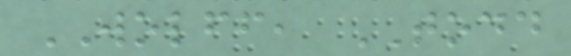WOLFF, TODD
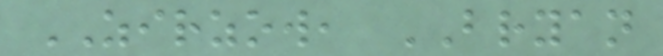ZIRZOW, BRYAN
